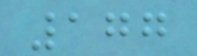177
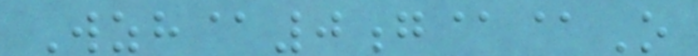Wzh@0g@@O
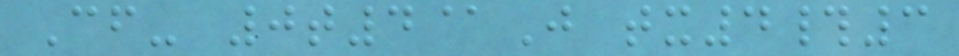Cf- 0t4@J tx4#3
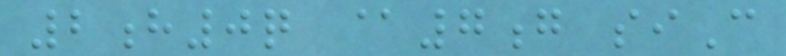2h0q @7g siC
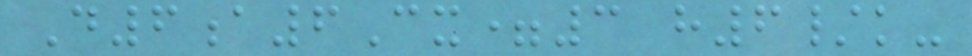D6a6Cx=3 h6/k-
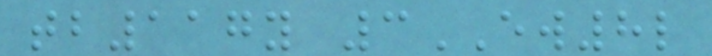tb117y 3EW8l
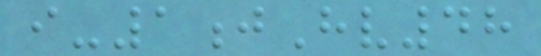i-1jHv48
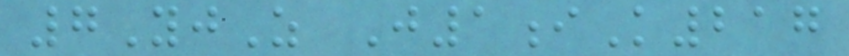7YjZ J1iK217
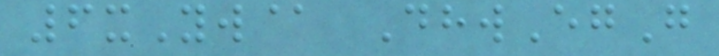6xYw@ DhwEgG
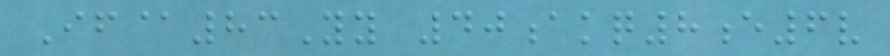If@83Yy 40akq8e6v
